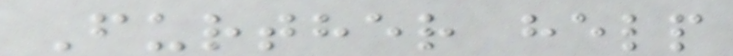Further help
